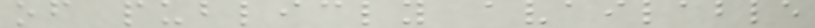of publicly available
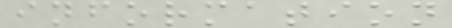information
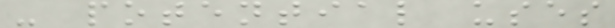- potential uses
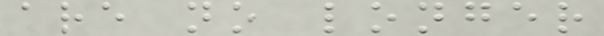are no longer
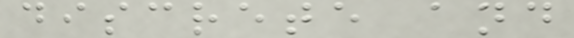discrete and
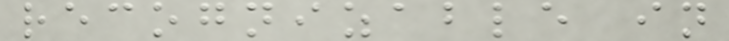recognizable in
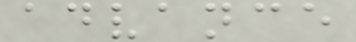advance
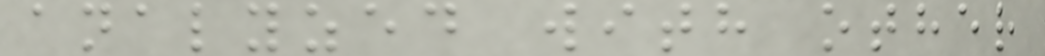analyzed with other
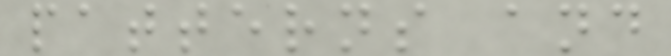patterns and
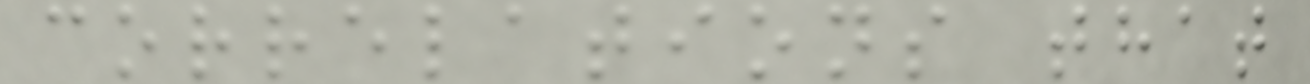correlations that
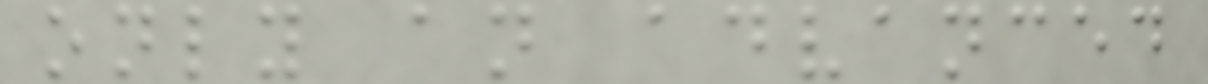only an advanced
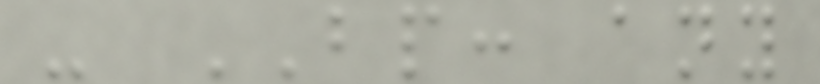- BP: any
